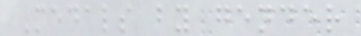Medals by gender
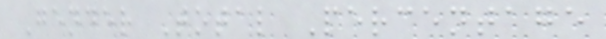Gender Total Percentage
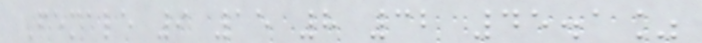Female 9 15 8 32 45.1%
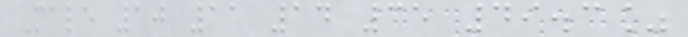Male 10 11 14 35 49.3%
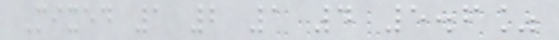Mixed 1 2 1 4 5.6%
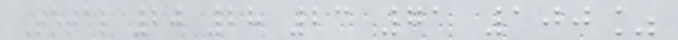Total 20 28 23 71 100%
